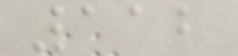112
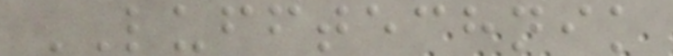LUFFTECHNIK
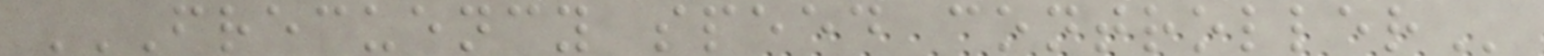FRECUENCY SPEED CONTROLLER
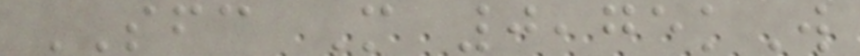SFC M 0,75kW
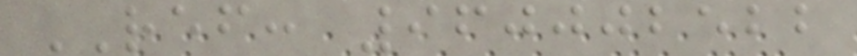REF: 960002522
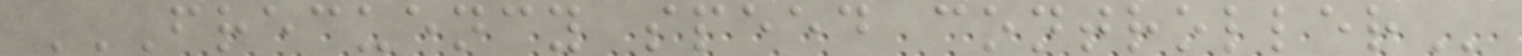FRECUENCY SPEED CONTROLLER
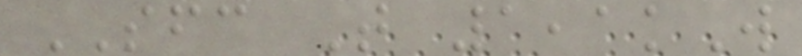SFC T 1,1kW
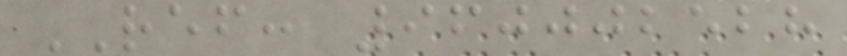REF: 960002528
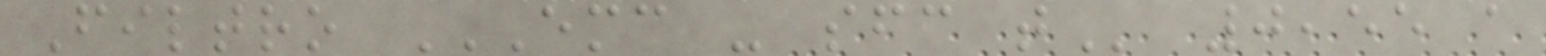Filtro EMC - SFC T 0,55 a
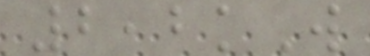2,2kW
